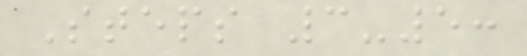Steps 3-5:
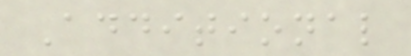Additional
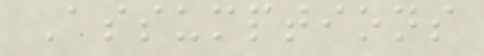Assumptions
